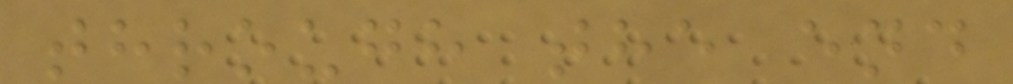through the end
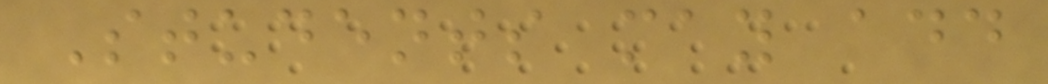Students may add
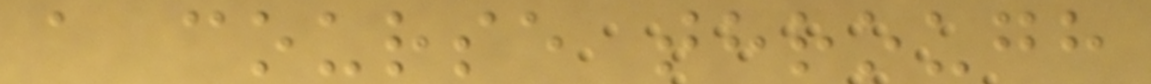a course through
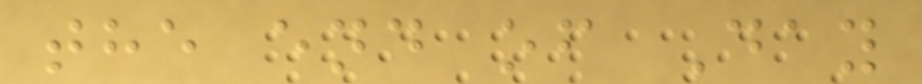the end of Day
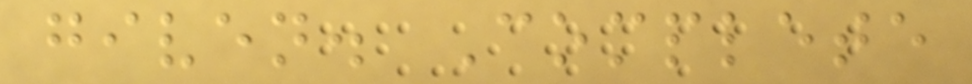given. Complete
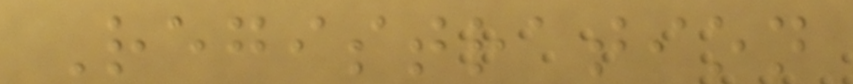Registration
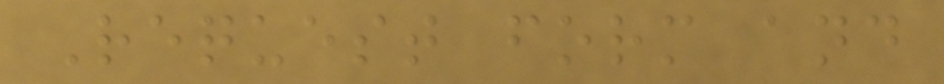Request form and
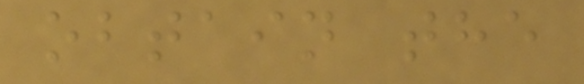obtain the
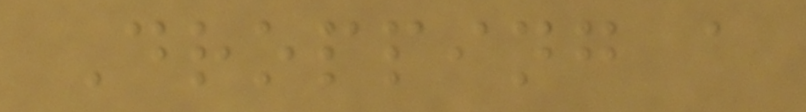Dropping a
